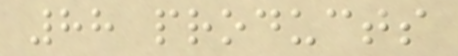88 products
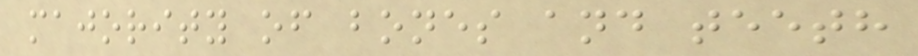majority of bones and teeth
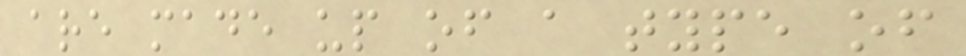are made up of a type of
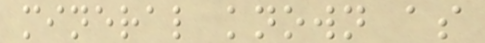mineral known as
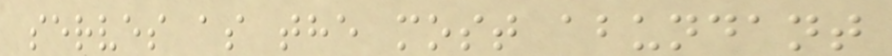serves as the most abundant
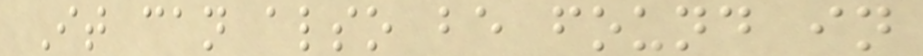It can also be found in
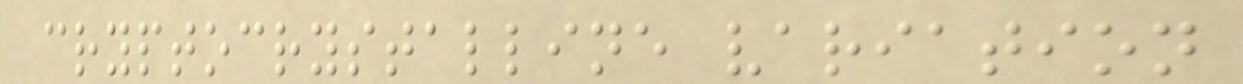cryptocrystalline variation
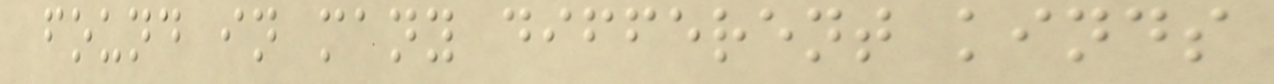found in many different kinds
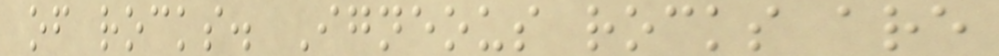of rocks. Igneous rocks are
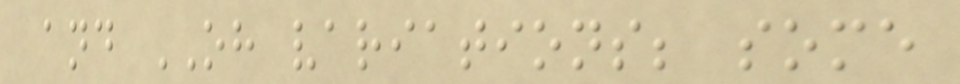and OH variations; some
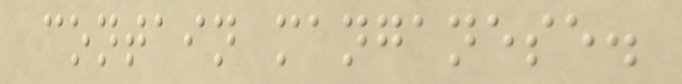contain manganese.
